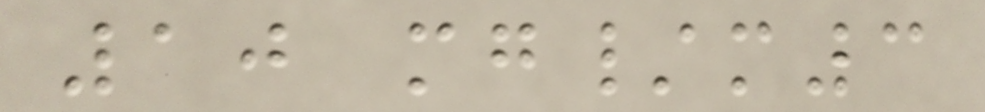10 mg/m3
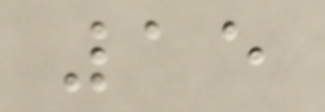15
